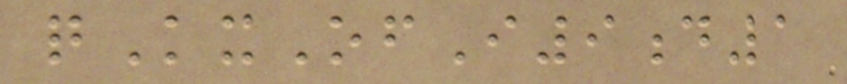qKxOfI9d1
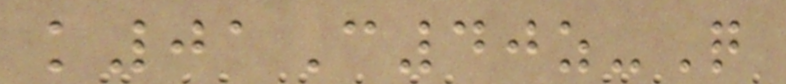k01C40z-Q
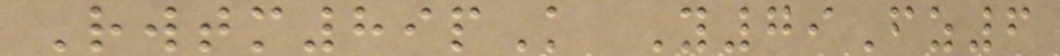Rwtm89pK Y79Fz6
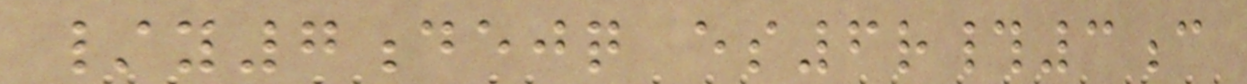/y7dejq es6r#3c
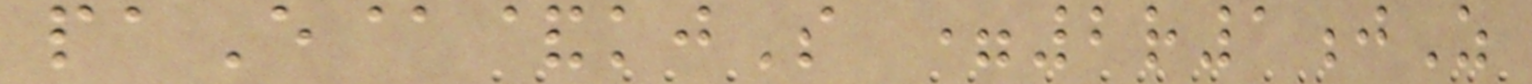paE@&kjS =2r1jZ
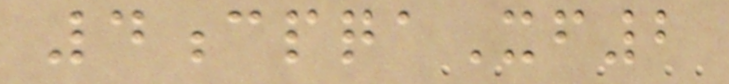4cpqaXf2
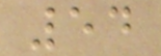54
